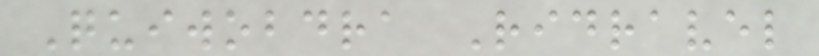Quiwobdra Ridravel
